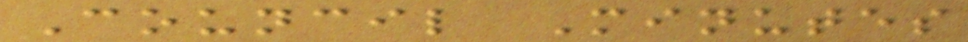Council Minutes
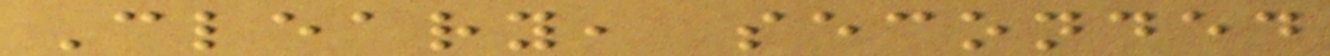Cleary, seconded
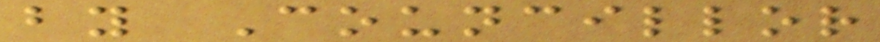by Councillor
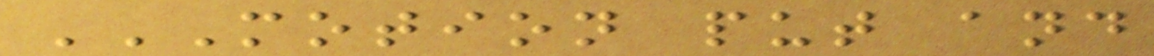MOTION PUT AND
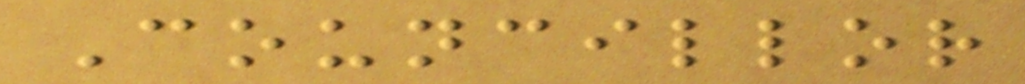Councillor
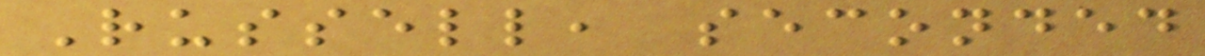Russell, seconded
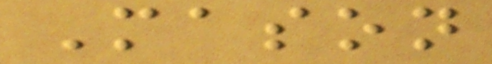Mason
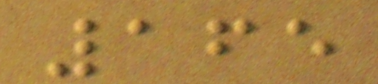165
